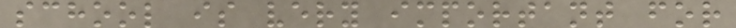school is very important for
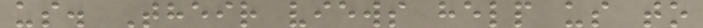us. Their views help us to
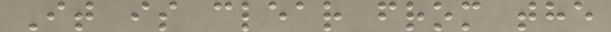It is clear from the
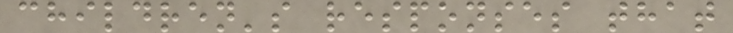children's responses that
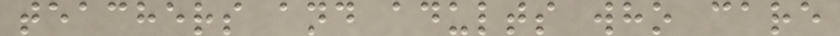teachers and adults who care
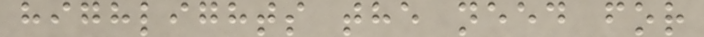highlights the need for
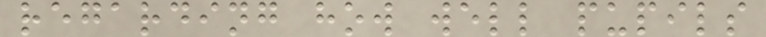regarding how well pupils
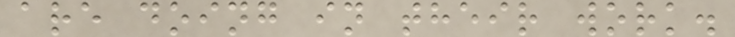are doing in their work.
